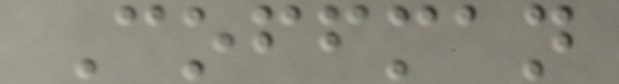Coffman
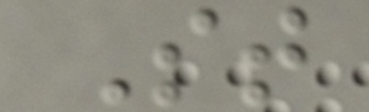St
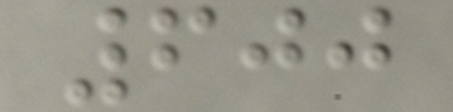600
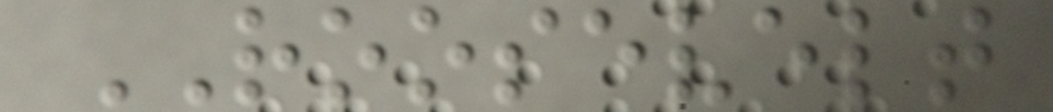ROOSEVELT
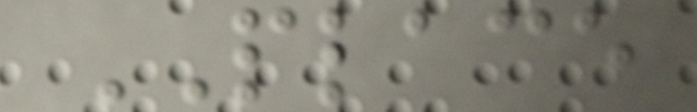PLACE
